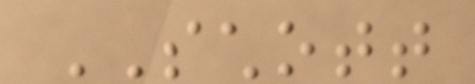SCHOTT
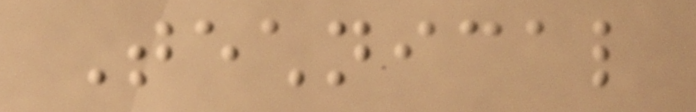Technical
